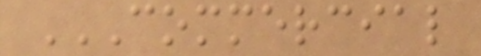COMMERCIAL
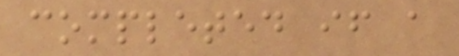completed if a
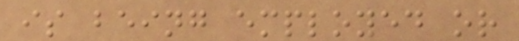is being employed or
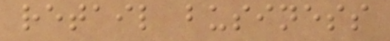retail business
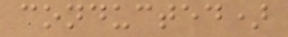conducted)
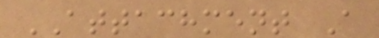ATTACHMENT A
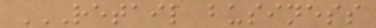RETAIL BUSINESS
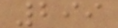299
